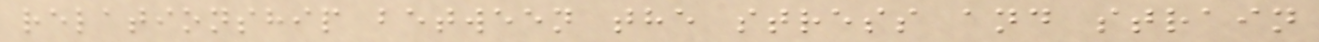relationship between the stress and strain
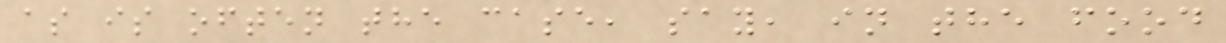as is often the case, say, in the food
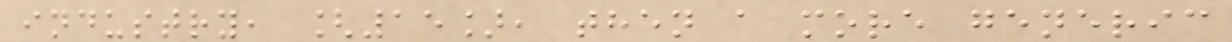industry, [15], then a more generic
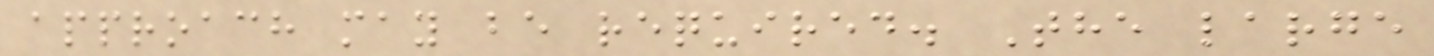approach may be required. The large
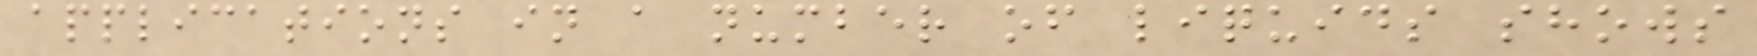applications in a number of liquids shows
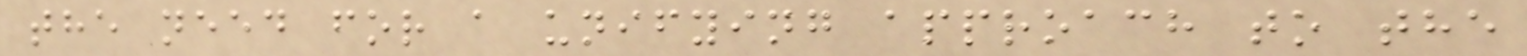the need for a unifying approach to the
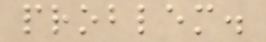problem.
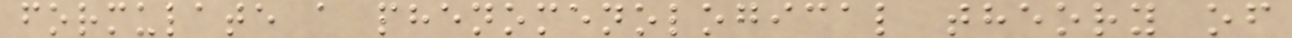formulate a phenomenological theory of
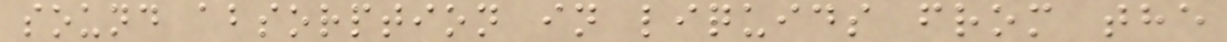sound absorption in liquids from the
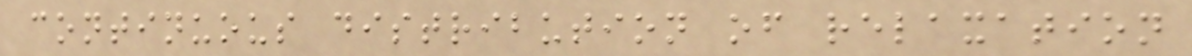continuous distribution of relaxation
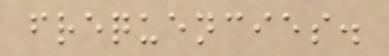frequencies.
